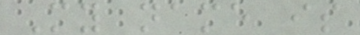My name is
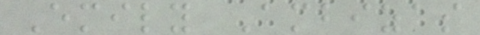Emily Ambizas
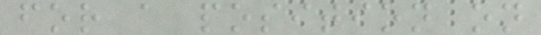for a position on
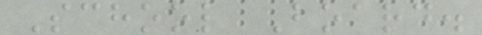School Board.
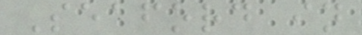Seaford in
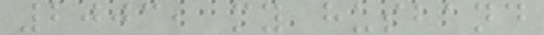2003, my husband
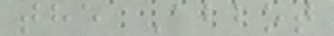the Abbot
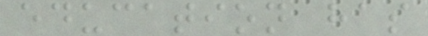education has
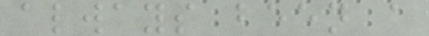always been a
